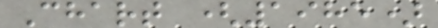Chart (1985)
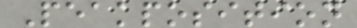Peakposition
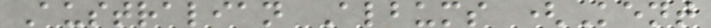Australian Albums (Kent
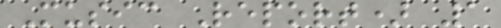Music Report) 1
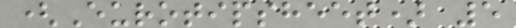(Eurotipsheet) 5
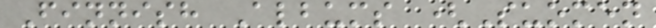Finnish Albums (Suomen
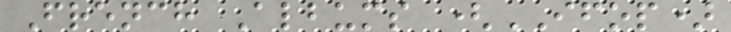French Albums (IFOP)
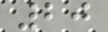20
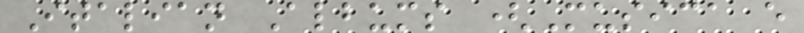Italian Albums (Musica e
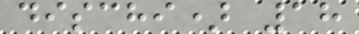dischi) 18
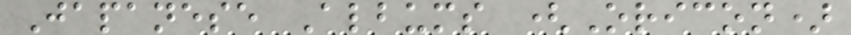Japanese Albums (Oricon)
